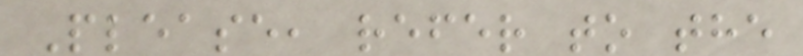Please, refer to the
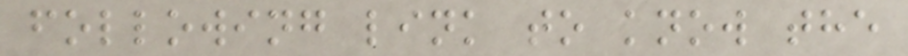following link to know the
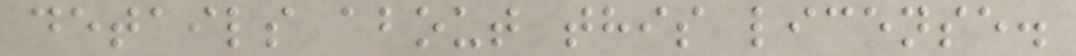details about this license.
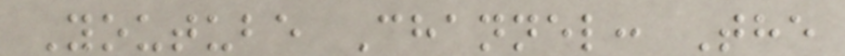Youtube Channel: The
